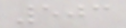503
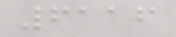6116
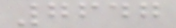7647
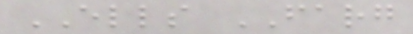ELLS FARG
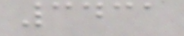3431
